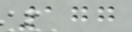177
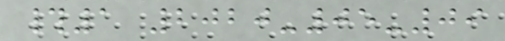#1 2020-05-09
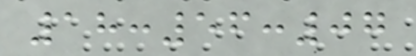18:56:07
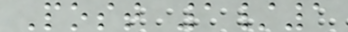Post 1/1
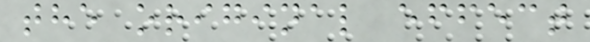the original effect
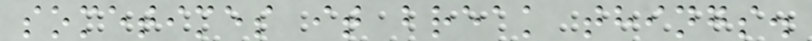sometimes it break things.
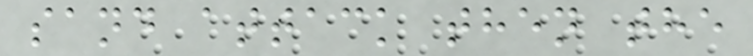sand attack then the
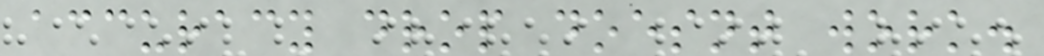accuracy drop doesnt work.
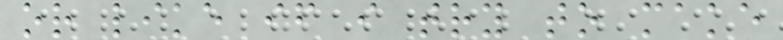or like if i try to make
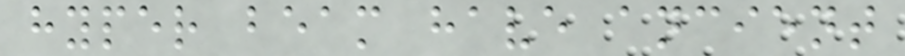hyper beam have ancient
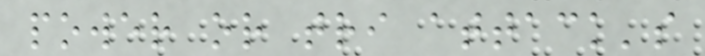power or tri attack's
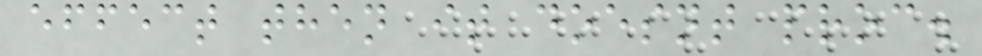effect then it doesnt proc.
